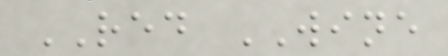RED WINE
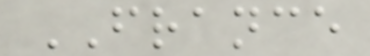FRANCE
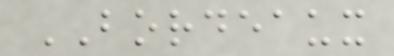BORDEAUX
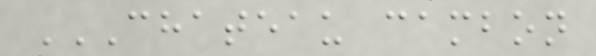CHATEAU CAMBON
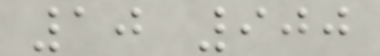10 900
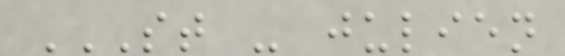ST - JULIEN
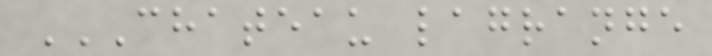CHATEAU LAGRANGE
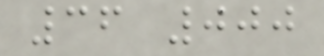36 000
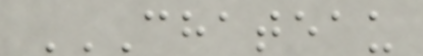CHATEAU
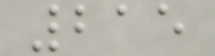215
